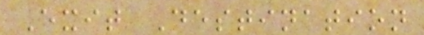Exit Destination
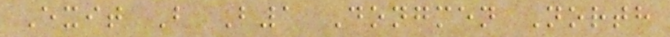Exit B B1 Dongmen North
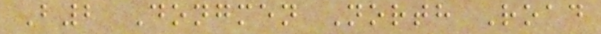B2 Dongmen North Road
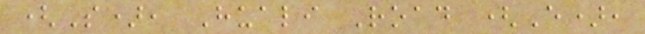(S), Huali Road (E),
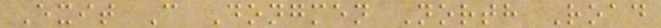Exit C Dongmen North Road
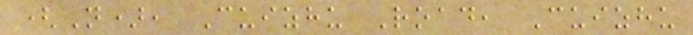(N), Cuizhu Road, Cuizhu
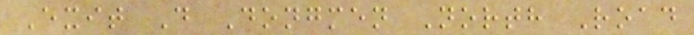Exit D Dongmen North Road
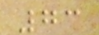73
